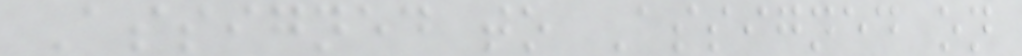Assigned to Assigned on
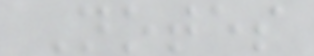Notes
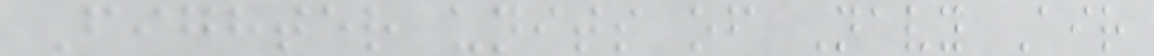Fighter units of Navy Air
